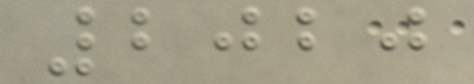2020
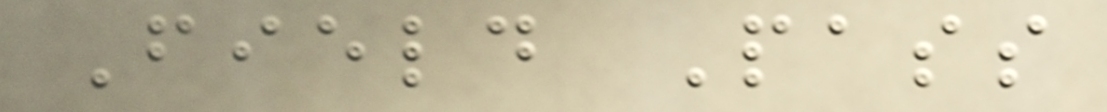Field Pass
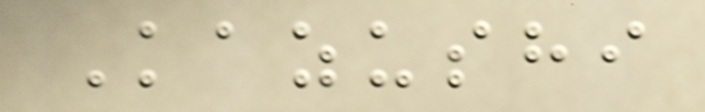Kazushi
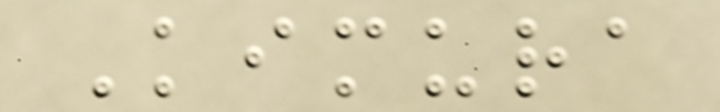Kimura
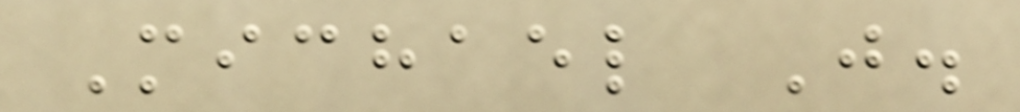Michael J.
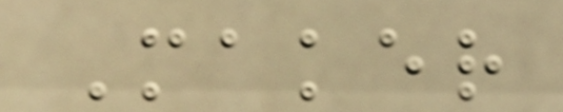Maker
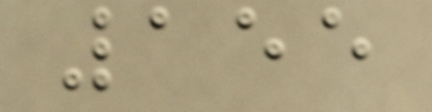155
